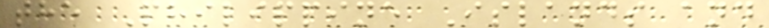the Philippine Islands and
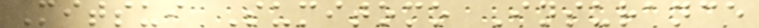Mitsui Sumitomo Insurance
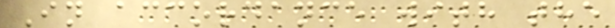In accordance with the
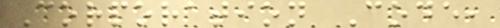Corporation Code,
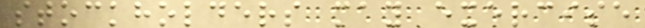stockholders may exercise
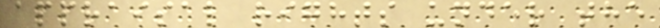appraisal rights under the
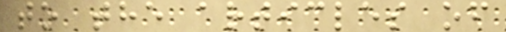to the articles of
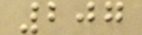207
